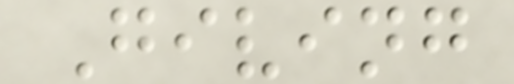Giving
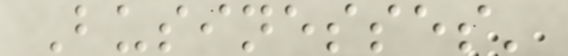Businesses'
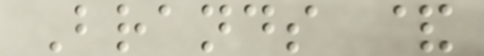Brands &
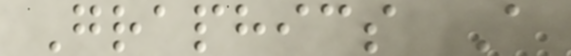Graphics A
